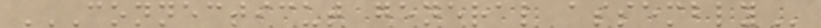CONNECTICUT GENERAL ASSEMBLY
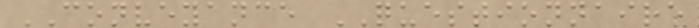CONVEYANCE QUESTIONNAIRE
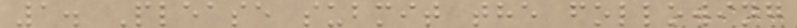1. Please submit the following
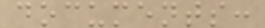documents:
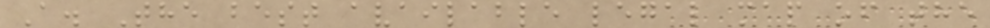A. The best available legal map of the
